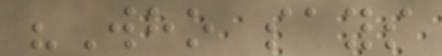"Who says
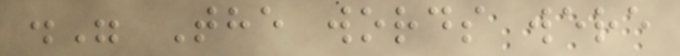." The words were
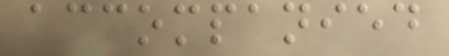accompanied
